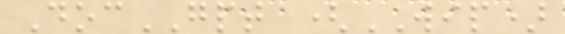DocGPT (WIP)
